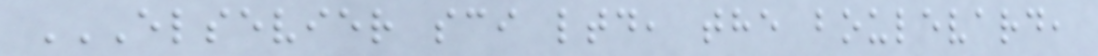ELSEVIER SCI LTD, THE BOULEVARD,
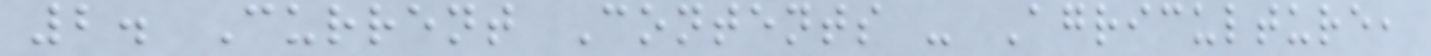2. Current Contents - Agriculture,
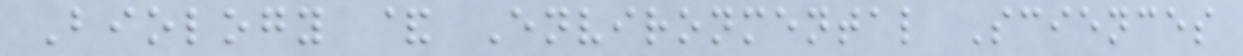Biology & Environmental Sciences
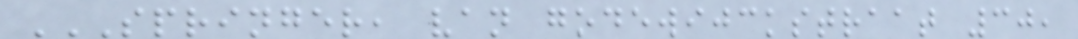SPRINGER, VAN GODEWIJCKSTRAAT 30,
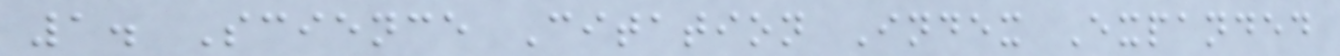1. Science Citation Index Expanded
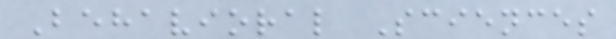Behavioral Sciences
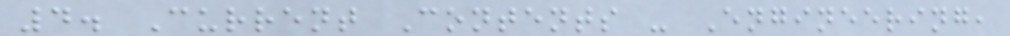4. Current Contents - Engineering,
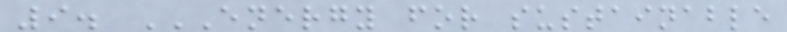9. ENERGY FOR SUSTAINABLE
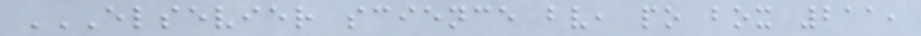ELSEVIER SCIENCE BV, PO BOX 211,
